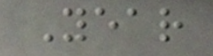Year
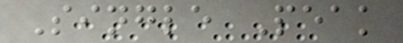Single Peak
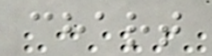chart
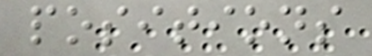positions
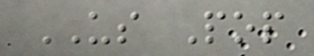US Pop
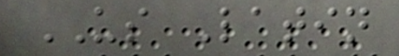US Latin
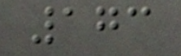173
